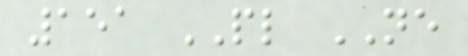151 PL NE
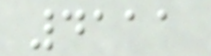4111
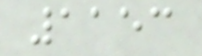1153
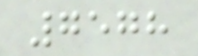7578
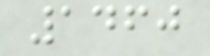1460
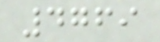4769
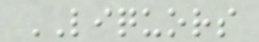LIQUORS
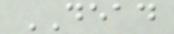DEAD
